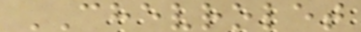CHEVROLET
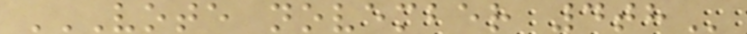VOTE NOVEMBER 4TH
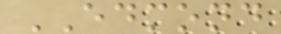EDMOND
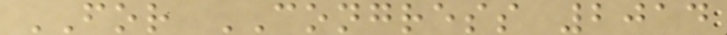FOR CONGRESS 2014
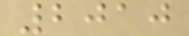2010
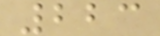223
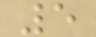5
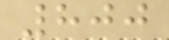800
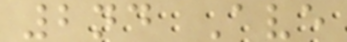2nd Ave
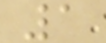1
